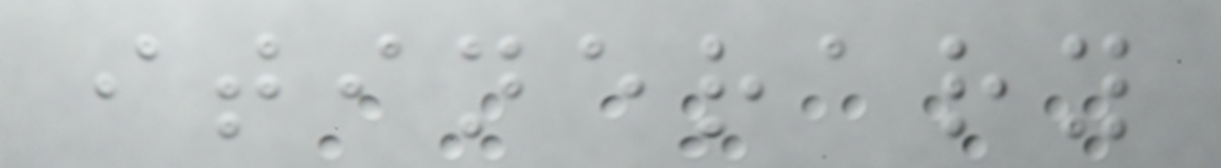itinerary
